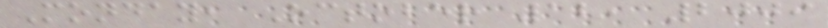Monday, October 12, 2009
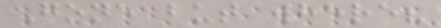Gone but where?
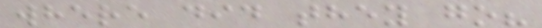where did they go?
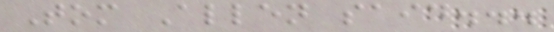Tom Allen said...
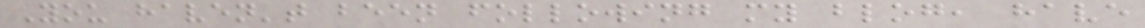You haven't been following my blog, have
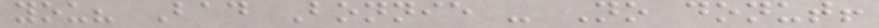you? Bad Bonnie - No donut!
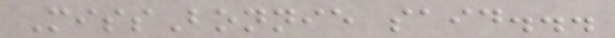MissBonnie said...
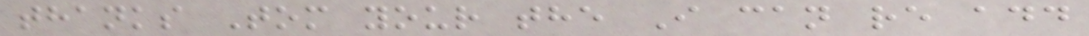thanks Tom your the I can re add
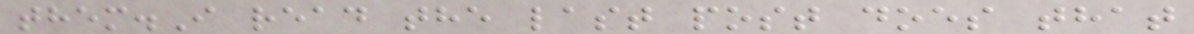them.I read the last post does that
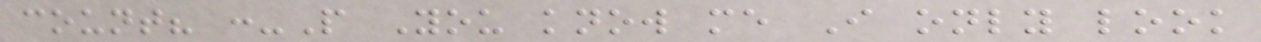count? :-P You know me I only look
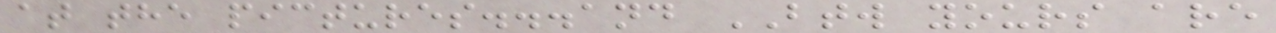at the pictures...and BTW yours are
